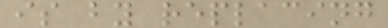is by replacing
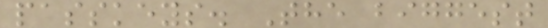passkeys. The biggest
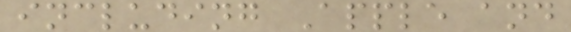including Apple and
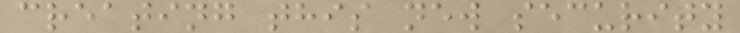creating this new security
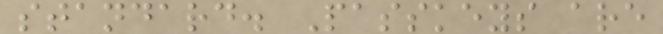standard. Passkeys are
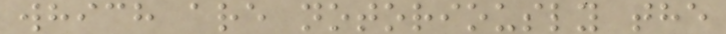which are notoriously the
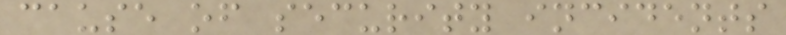cause of security incidents
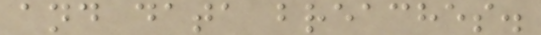and data breaches.
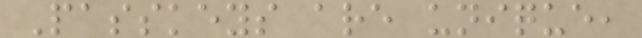Passkeys are unique,
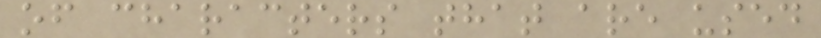of characters that are used
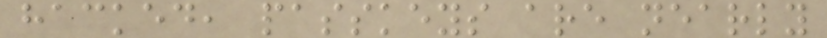hacked, passkeys are nearly
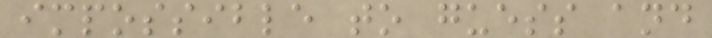impossible to guess and
